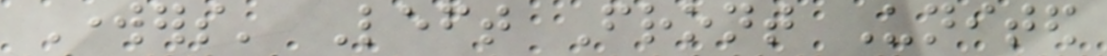Workers' Left Front United
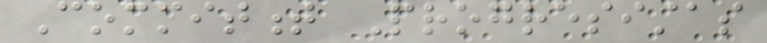Commitment Progresistas
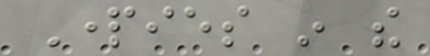Parties in the
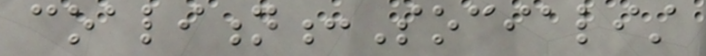coalition:Socialist
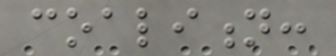coalition:
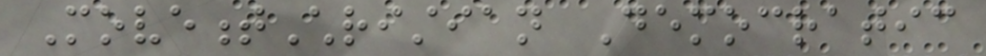MovementChristian Democratic
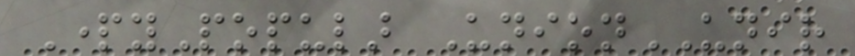PartyPopular UnionUNIR
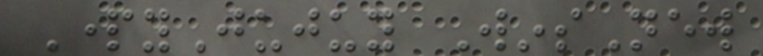PartyJujuy WinsNew
